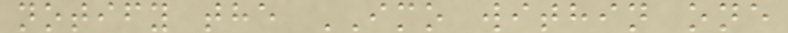notify the IMO within one
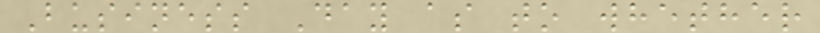Business Day as to whether
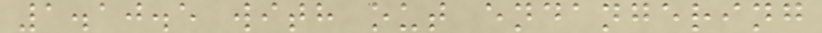1.10.5 with out endangering
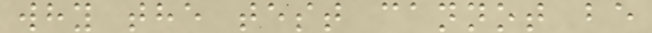why the test cannot be
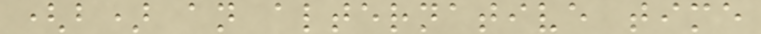(b) an alternative time
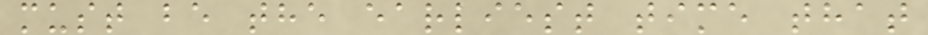must be the earliest time that
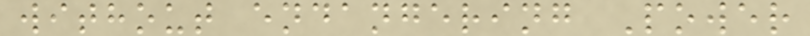without endangering Power
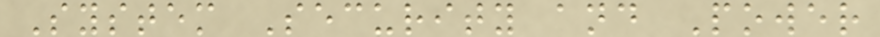System Security and Power
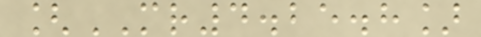[MR4.25.8]
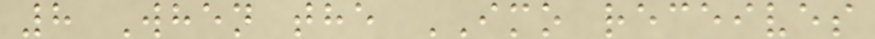8 When the IMO receives
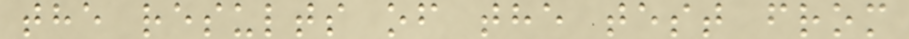the results of the test from
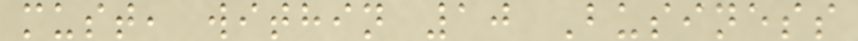must, within 10 Business
